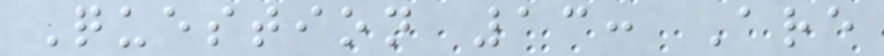Question 13: Are
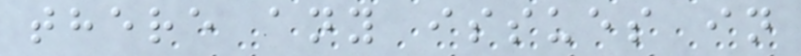there any issues in
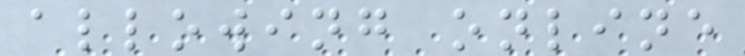allowing online
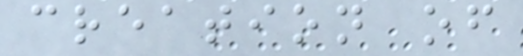creation of
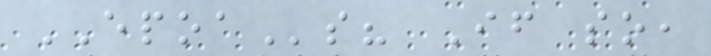EPOAs? If so,
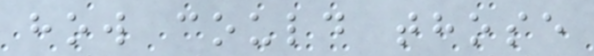how could those
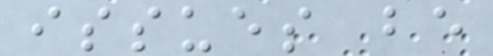issues be
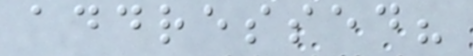addressed?
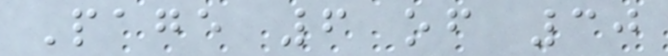Page 6 of 30
